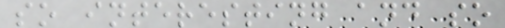so interesting and so
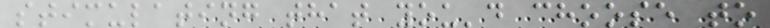stimulating that you'd choose to
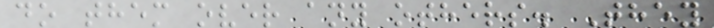do them over any others. They
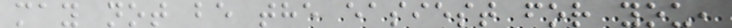may not be the easiest for you,
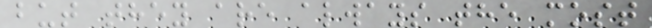but they are always the most
